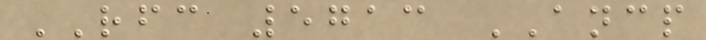RFC 5713 ANCP
